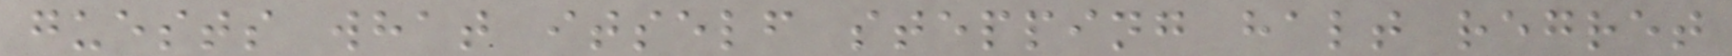guests what itself stepping halt regret
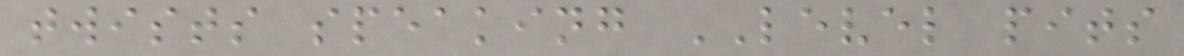twists speaking LEVEL pits
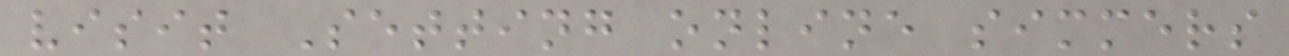visit Setting online simmers
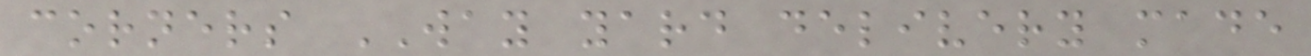corners WAY yard delivery made
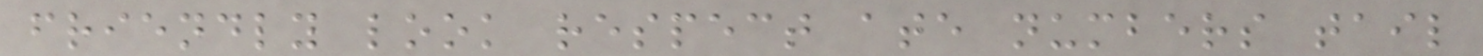friendly look respect ate numbers tail
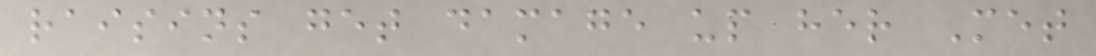raisins get damage up her Met
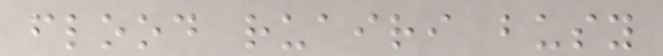flood ruairi busy
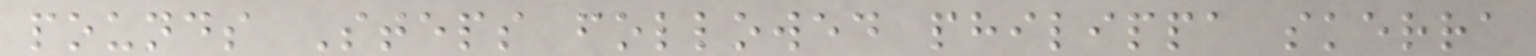pounds Steps followed philippa skerra
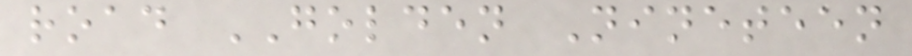road GOLDEN Nineteen
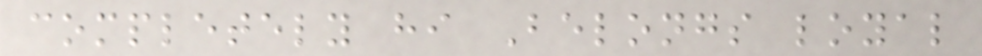completely hi Belongs loyal
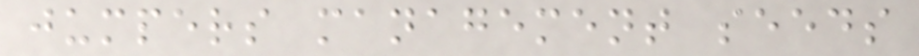jumpers management seeds
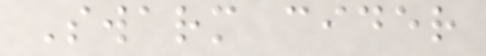Swarm cider
